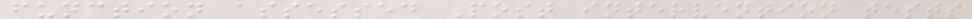function assessed Post intervention tests
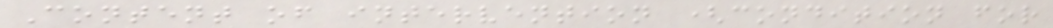Content of intervention (condition for
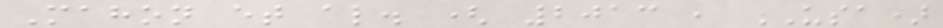Mahon et al. ( 2013 , USA)
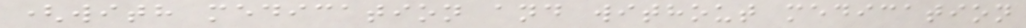(with medication and without medication
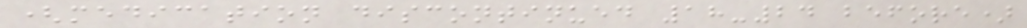(medication discontinued 18-24 before)
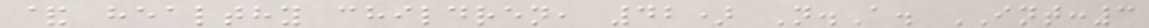& healthy children, 42) N.A. INT:3
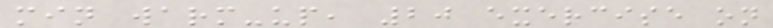min warm-up, 20 exercise on
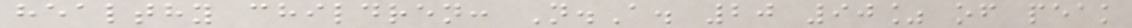healthy children: N.A. 20 90% of peak
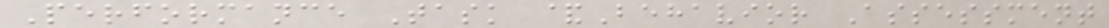Performance Task &Behavior Assessment
